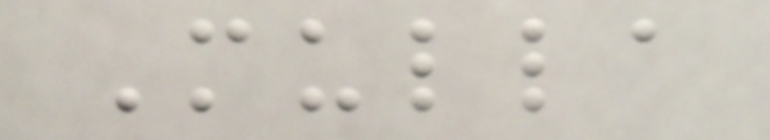Mulla
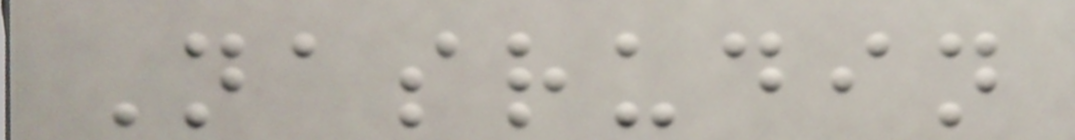Nasrudin
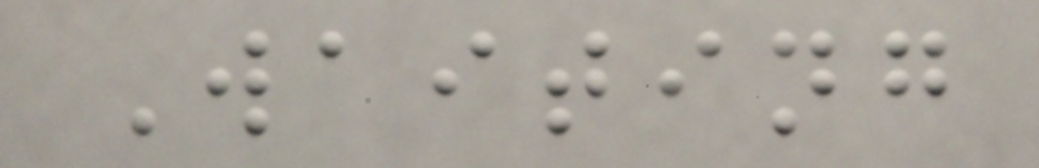Waiting
